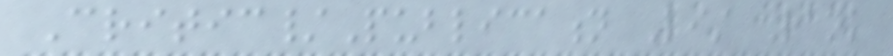Critic/Publication List Rank
